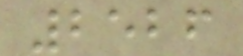2526
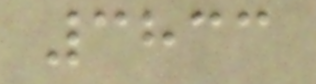3833
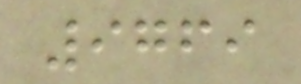9769
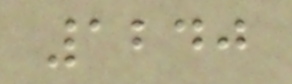1240
